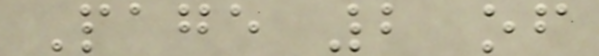Page 2 of
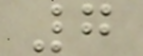7
